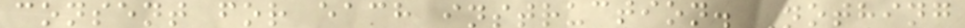consent for each instruction. Nothing
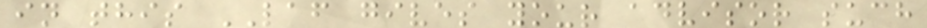in this LAF gives your advisor such
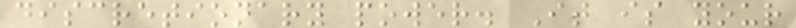discretionary power. It is your
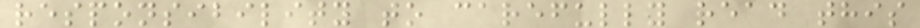responsibility to carefully read this
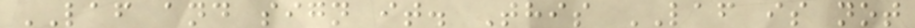LAF and sign it. This LAF is not
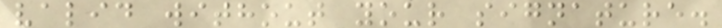valid without your signature.
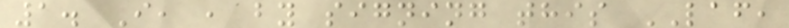1. I, , by signing this LAF,
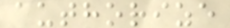authorize
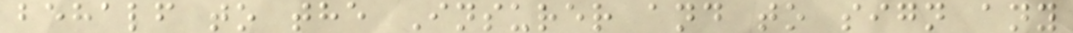behalf to the Insurer and to sign any
